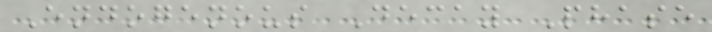Endogenous Decay Phase
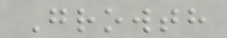Growth
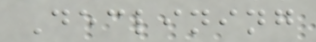Declining
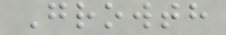Growth
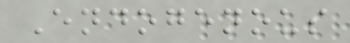Endogenous
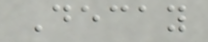Decay
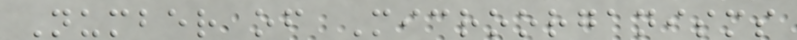Number of Microorganisms
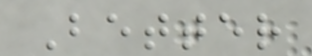Better
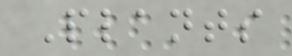Plants
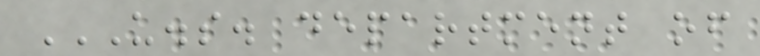U.S. DEPARTMENT OF
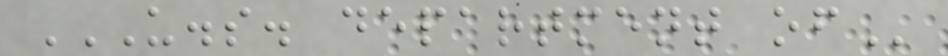U.S. DEPARTMENT OF
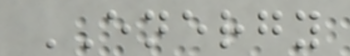ENERGY
